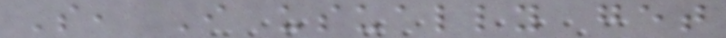So, I usually get
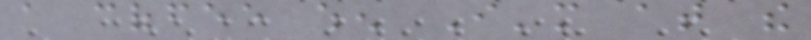a coffee when I'm at the
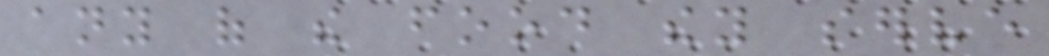any of the food they serve
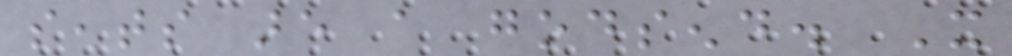seats are a godsend. It
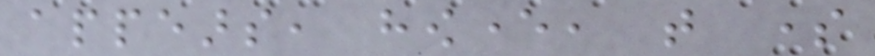appears, however, that some
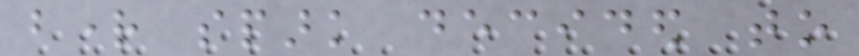bright spark decided to
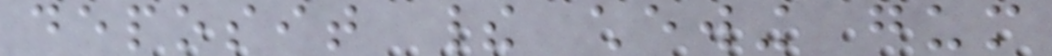deposit their chewing gum
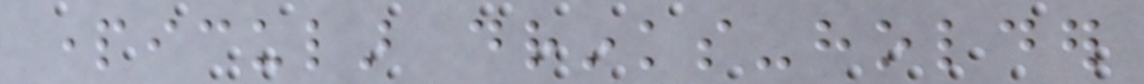particular drinks-holder
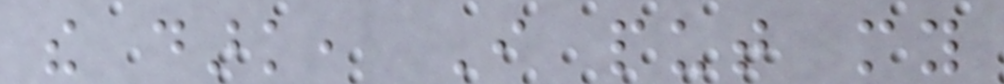the dark, I put my
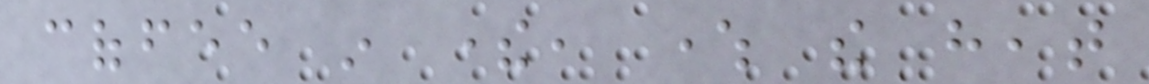coffee in there, where the heat
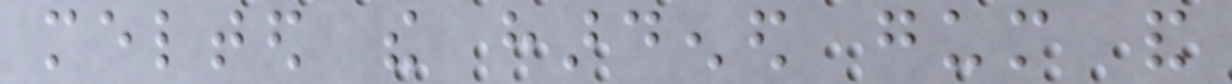melted the hardened gum and
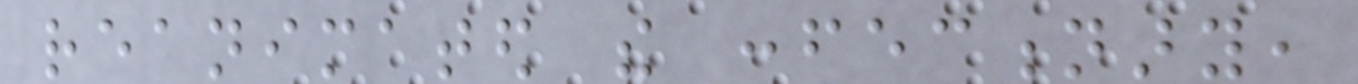reanimated the confectionary,
